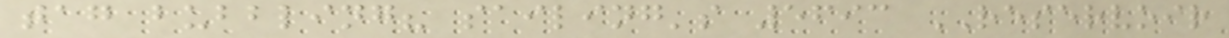tag bubbling? sailing's 5693 RESERVOIR
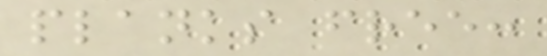planks free:
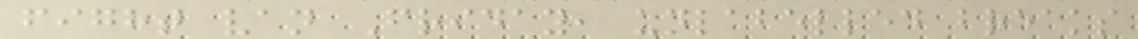fight van Friday, unlabelled breaks
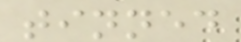tinned
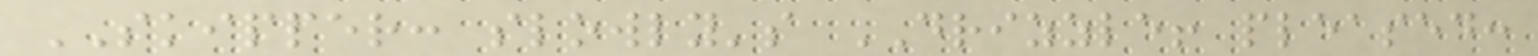SKIPPER: slowly's DRIZZLE! pleased:
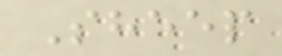Sheep
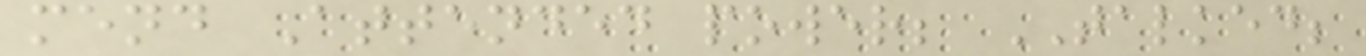mend Attended power; TALKED;
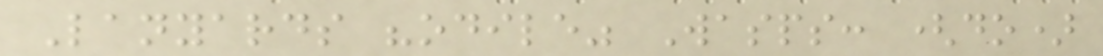Lanyards "odile" Wasps: (do)
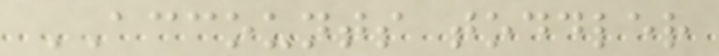ACCOUNTS toddler
